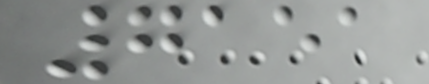7151
